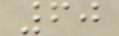60
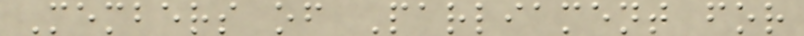Members of Parliament for
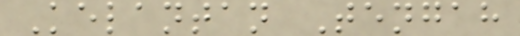Kelantan Tengah
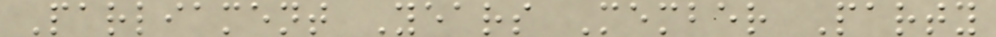Parliament Years Member Party
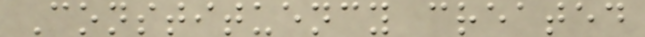Constituency created
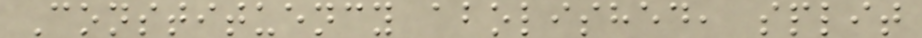Constituency abolished, split
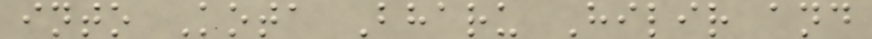into Kota Bharu Hilir and
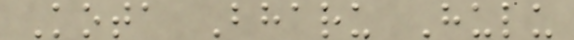Kota Bharu Hulu
